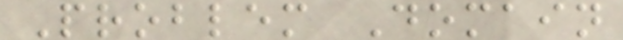Problem Domain
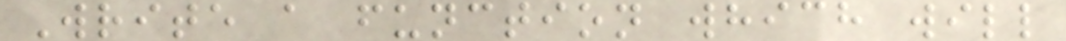Write a function which will
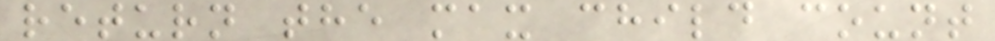return the max child count
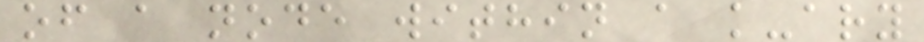of a node within a k-ary
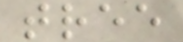tree
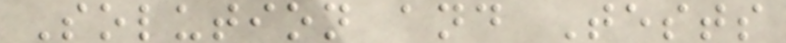Solution and Tests
